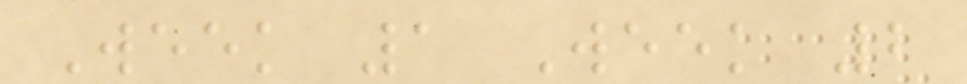Week 1 Week 2
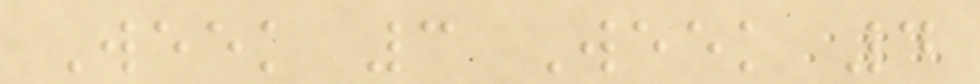Week 3 Week 4
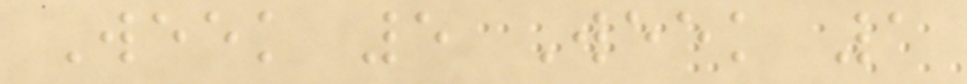Week 5 Week 1
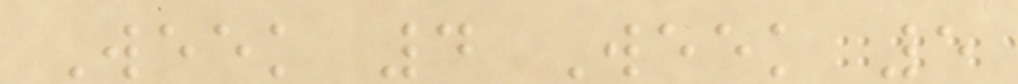Week 4 Week 5
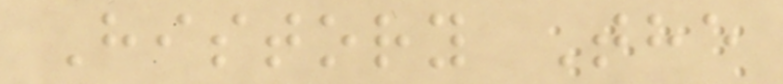History The
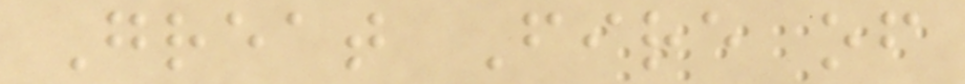Great Fire of
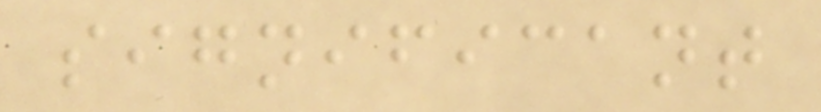significant
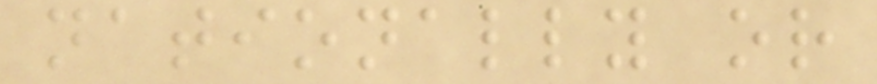nationally or
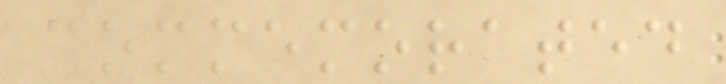commemorated
